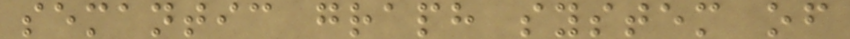semantic graph system of
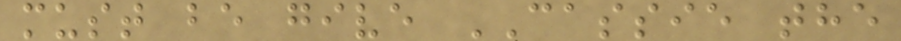must be give CASSIE the
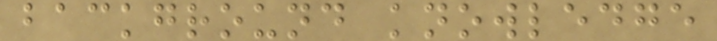background knowledge
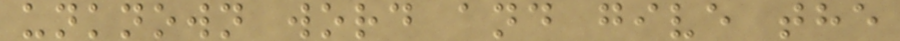unknown word and give the
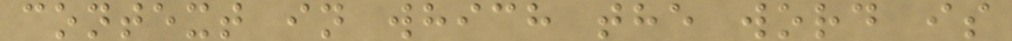context in which the word is
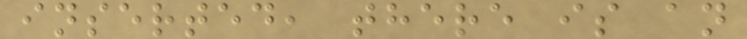inserted, there is an
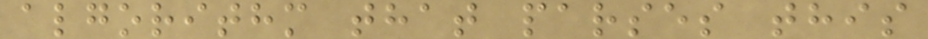algorithm that parses this
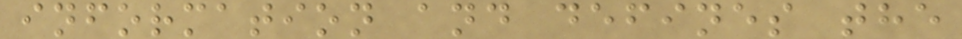information and defines the
